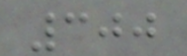300
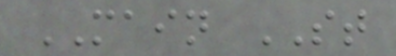MAIN ST
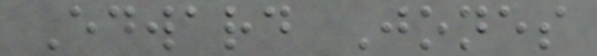Edward Jones
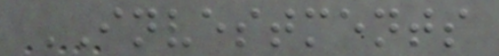INVESTMENTS
